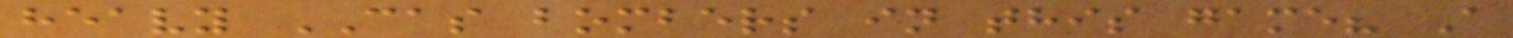heavy CAS bombers in this game? A
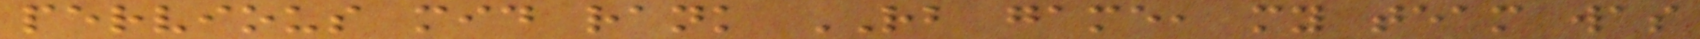pervious mid rank RB game, my team was
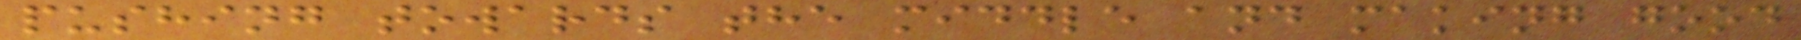pushing towards the middle and making good
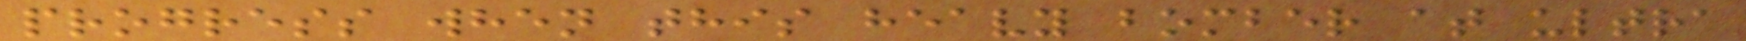progress when this heavy bomber at ultra
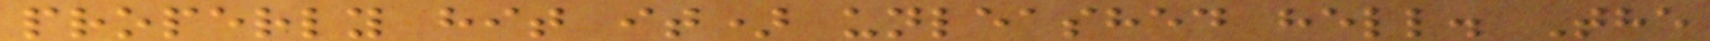properly hit it) unleashed hell. The
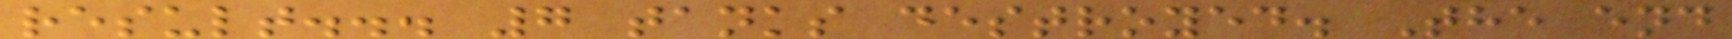result... 7 tanks destroyed. The end
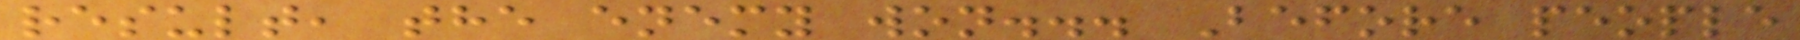result, the enemy won... Before people
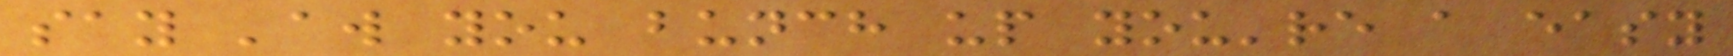say 'aw you bunch up you're a easy
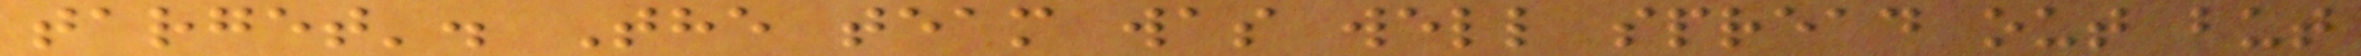target'. The team was well spread out but
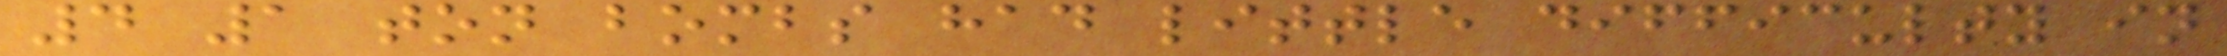4 1 ton bombs had little difficulty in
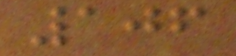106
